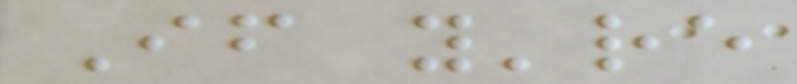If you're
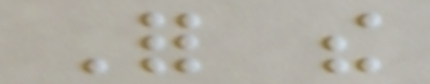For the
